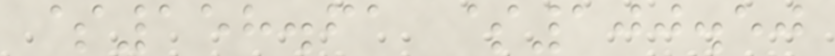$158.61 $100.50
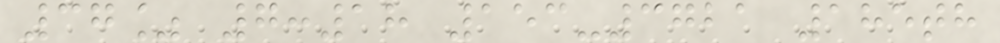37% 7:18 153-3721 185th
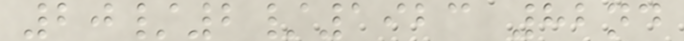20/2/1923 82nd
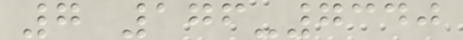7 176-7340
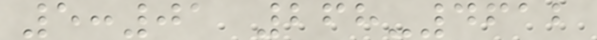5:01 268-4612
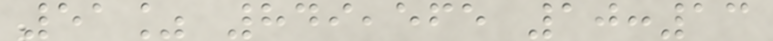51% 849,565 10:13
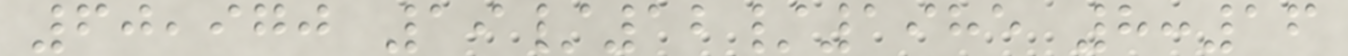60,970 19/12/1985 8:16
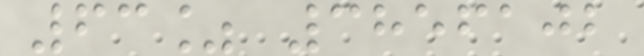63% 3856102
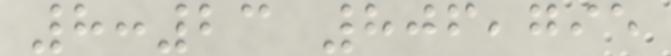8:23 806,795
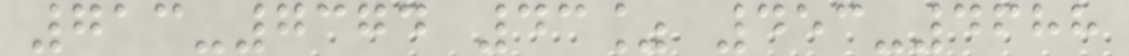713-7374 43% 453-4688
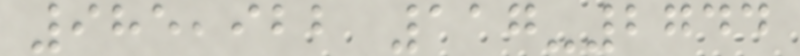985,922 117-2744
